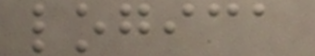logica
